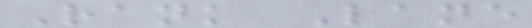Rank Lane
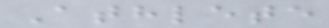Athlete
